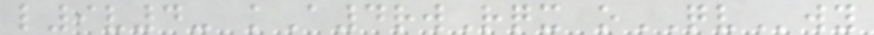l9v4- kA4rwRqx oQVwy
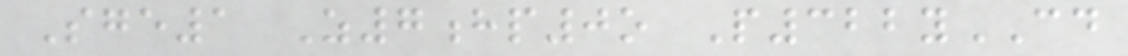Sge1 Z7hp0o P322yCD
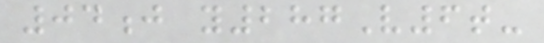04j y287V6t-
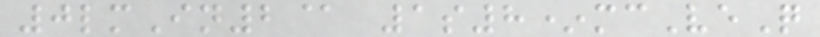0lmIn2@ 1s8*mcVeQ
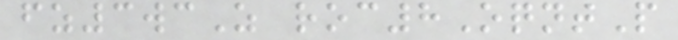fz3wcZ roc8OqntP
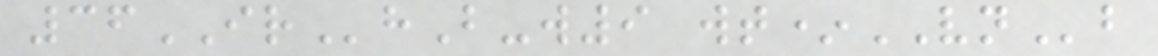36IRhB-w9 wt*VNb
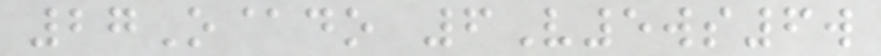27O@do 6V5ws6w
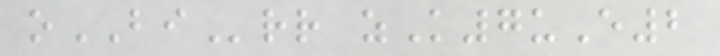oBIrr zK7uE2
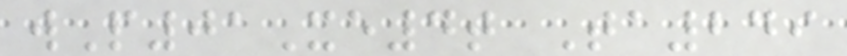wP01Xe4t Ta249
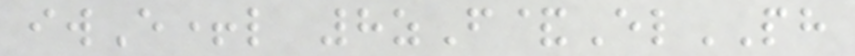iwE+l 8zF&ElPH
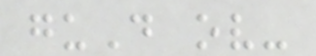guD ov-
